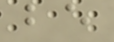be
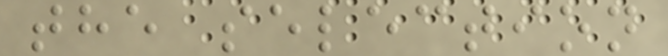the selection
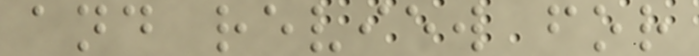and review for
